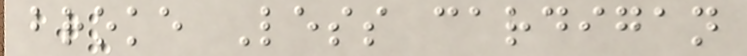broke Less cardigan
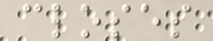closes
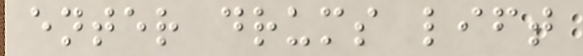enter drums lift
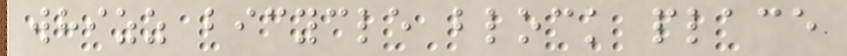whizz bicycle block place
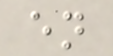en
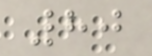80
